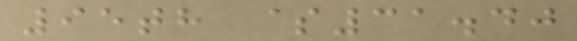95th $31.40
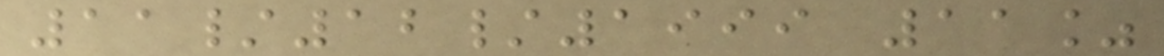11/12/1999 11%
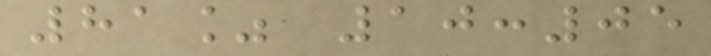81% 10:05
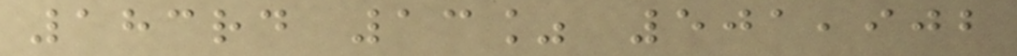183rd 13% 501,902
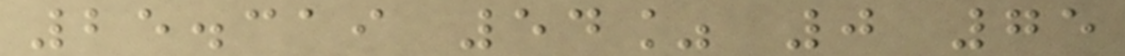25.319 54% 0 75
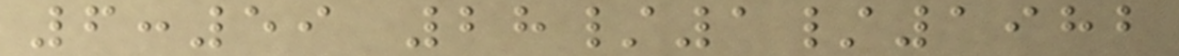6:59 28/1/1982
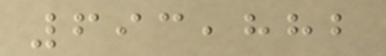693,882
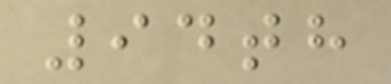94th
